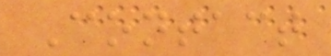Contact
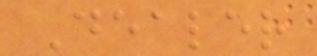Dealer
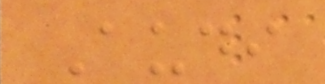Audi
